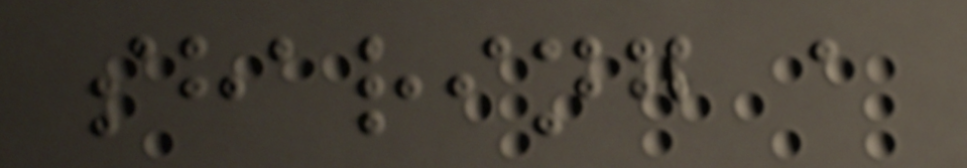sharing a
